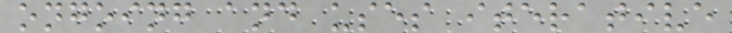ongoing and uses iterative
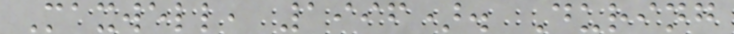Maxwell, 1996). During
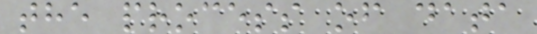the process of data
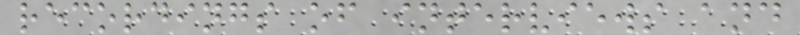recordings of interviews and
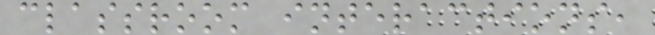classroom interactions,
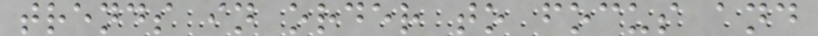trends in order to focus and
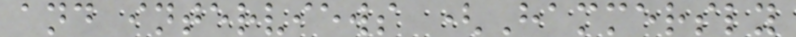and interviews (Hammersly
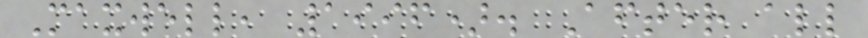Maxwell, 1996). After all
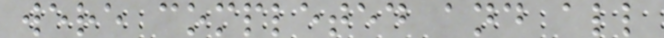were completed and all
